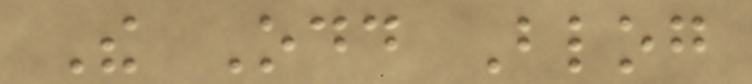The Odd Blog
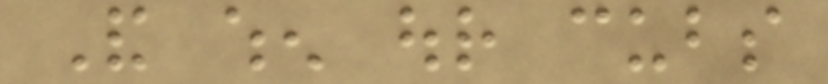And when our cubs
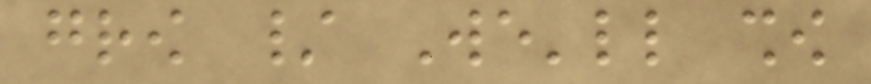grow / We'll show
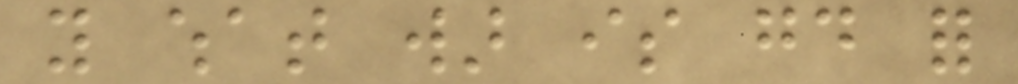you what war is good for
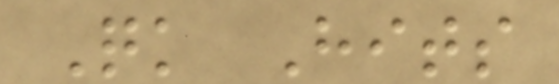Quick Hits
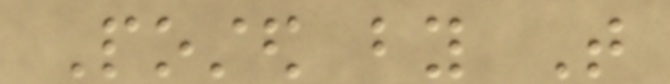Posted by That
